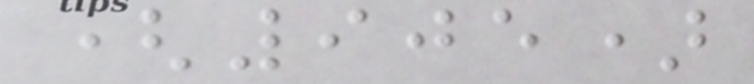(905)
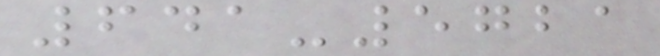641-5721
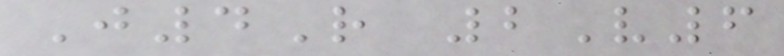J4R 2V6
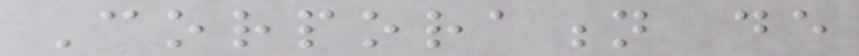Corporation de
